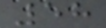58
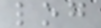log
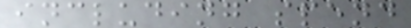including spend
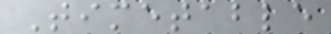Timetable
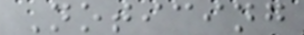Noticing
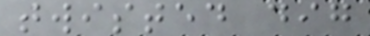twisted dig
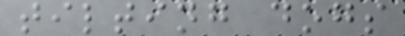tilting dogs
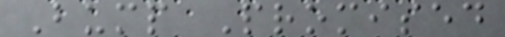Bump Promised
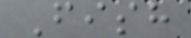Fish
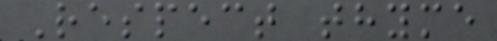Respect thyme
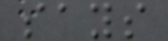says
